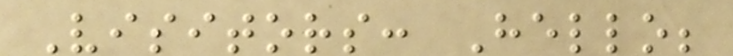Visitors: Hello;
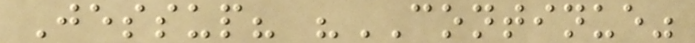Jessup? "CONTINUE"
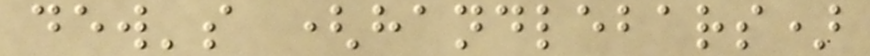dew's (handlebars)
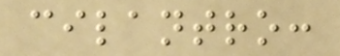cilantro:
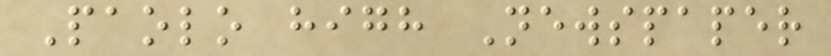Paolo high Newspaper
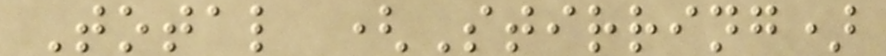Total (Stirring)
